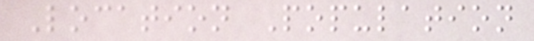Location Population
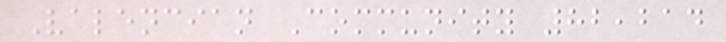Valencian Community 82,214
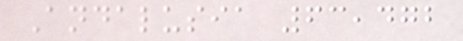Andalusia 63,472
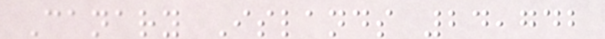Canary Islands 24,742
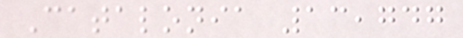Catalonia 13,747
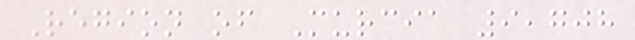Region of Murcia 9,708
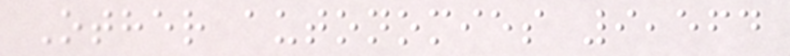Other autonomies 9,564
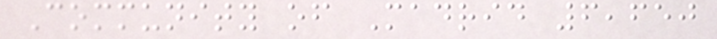Community of Madrid 6,650
